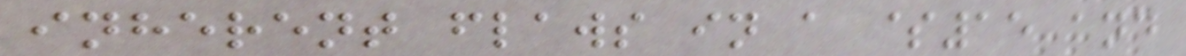inherent flaws in a $15 and
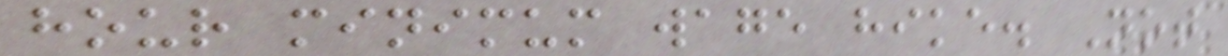hour minimum wage hike. Not
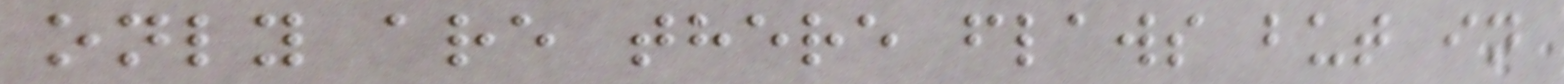only are there flaws but in
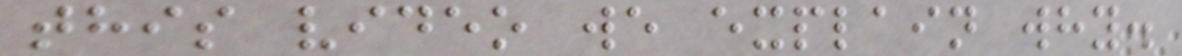this video we explain why.
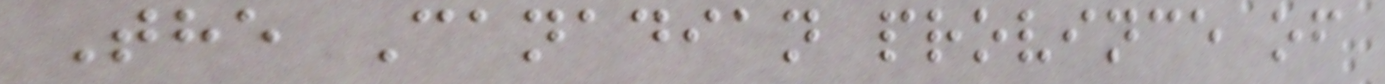The Canadian province of
